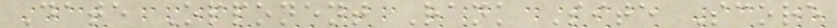Date Opponent Rank Site Score
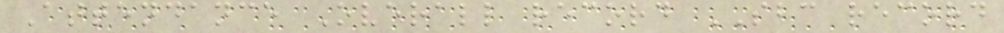Attendance Overall record SBC record
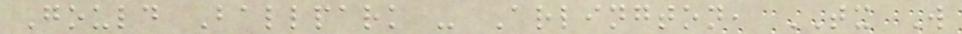Gould Ballpark - Arlington, TX W
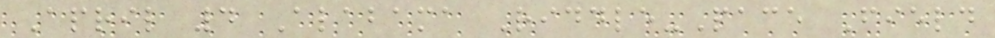April 4 Alabama Riddle-Pace Field
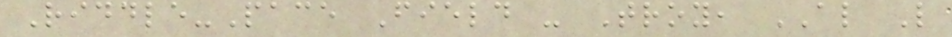Riddle-Pace Field - Troy, AL L
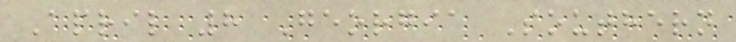April 8 Georgia Southern
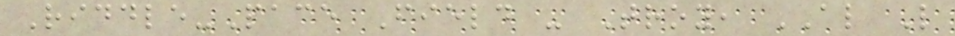Riddle-Pace Field - Troy, AL L
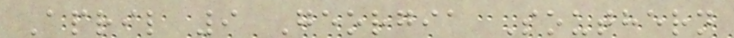April 9 Georgia Southern
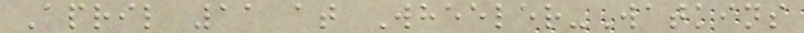April 11 at Wheeler-Watkins
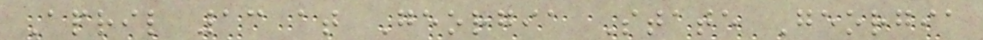April 13 at Georgia State Georgia
